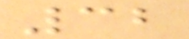32
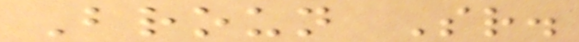Broun Sr.
